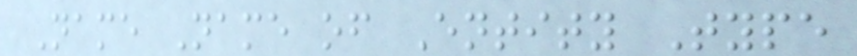Name Name of Entity Type
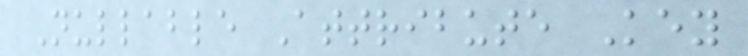Nullable Attribute Key
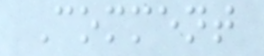Comment
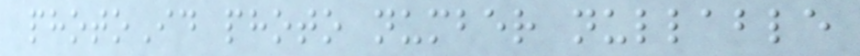photoId photo number nullable
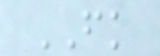FK
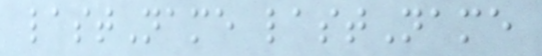lastName lastName
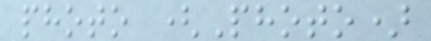photo (Photo)
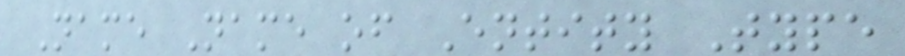Name Name of Entity Type
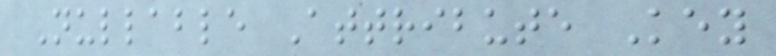Nullable Attribute Key
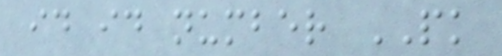id id number PK
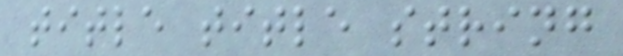title title string
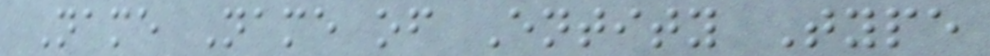Name Name of Entity Type
